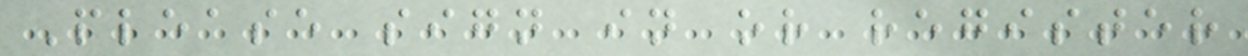Please sign in or register
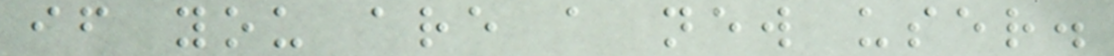if you are a new user.
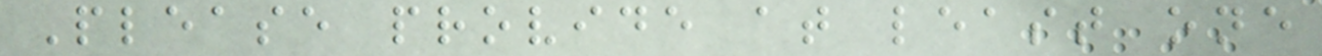Please provide at least one
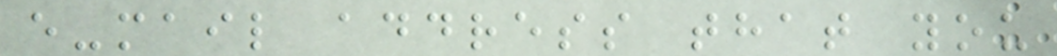e-mail address that you
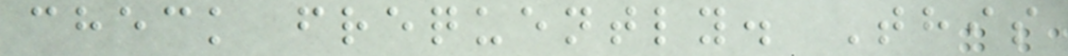check frequently. This
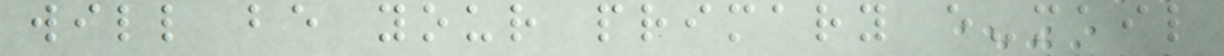will be your primary e-mail
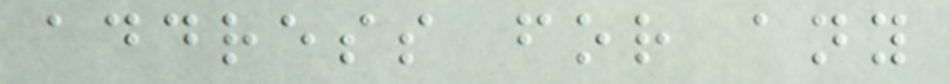address for any
